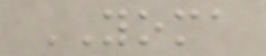YOMA
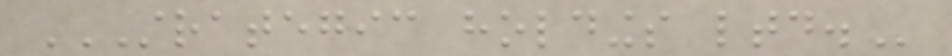STRATEGIC HOLDINGS LTD.
